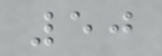50
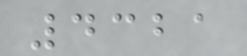4321
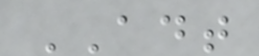ADT
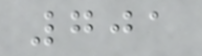701
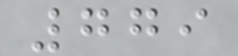779
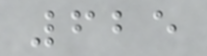625
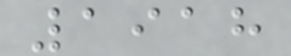1918
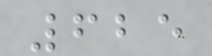625
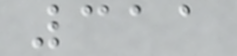311
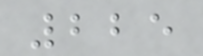225
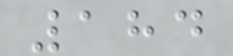184
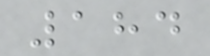184
